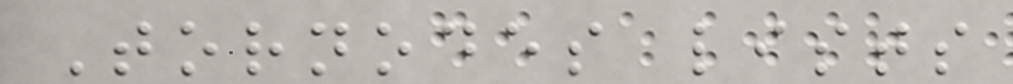Tornodes lists
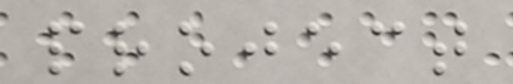project
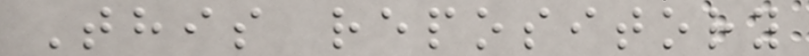This repository
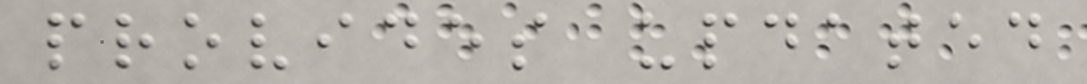provides updated
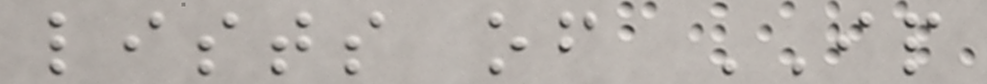lists of IP
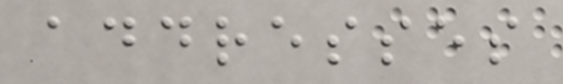addresses
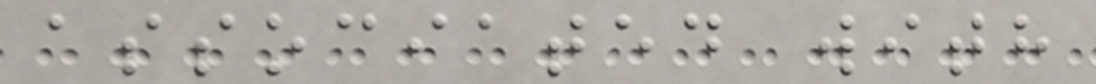associated with
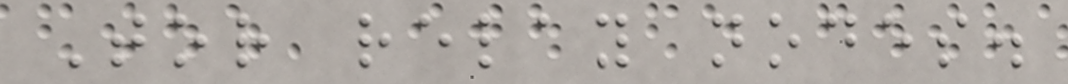Tor relay nodes.
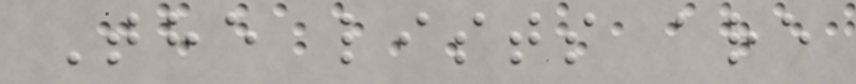The lists are
